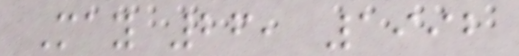May 26, 1992
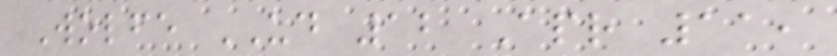Wolfe UD 12 Apr 11,
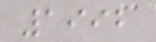1992
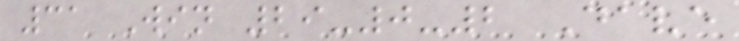31 Win 29-0-2 Dave
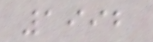1992
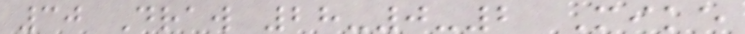30 Draw 28-0-2 Mike
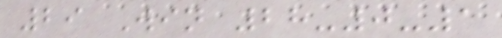29 Win 28-0-1
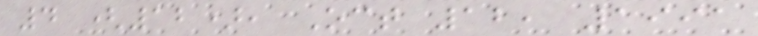4 (12), Oct 12, 1991
